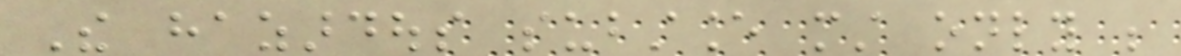The hazardous substance must only be
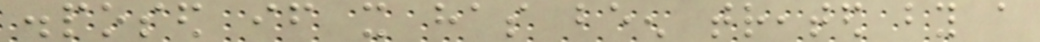disposed if it has been treated by a
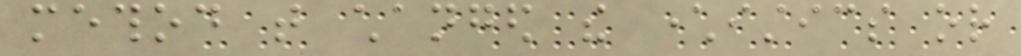method that changed the characteristics or
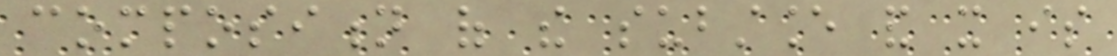composition of the substance and it is
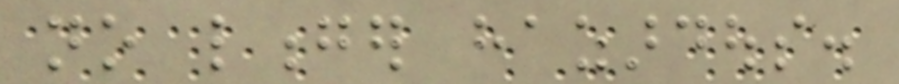no longer hazardous.
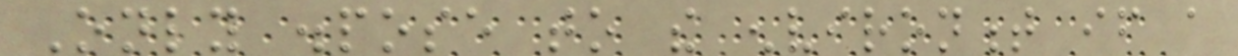Only dispose to the environment if a
